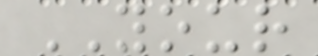YOUR
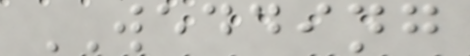WEDDING
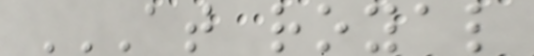AT ROYAL
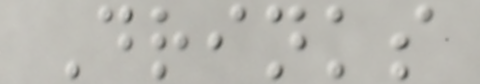Drinks
